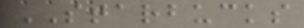STARBUCKS
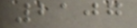2107
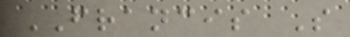FRANCIS S
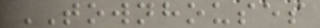TOWNHOUSES
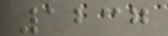1237
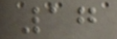17
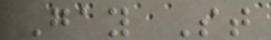Gay St
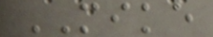MIKE
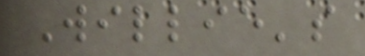Willie's
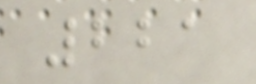221
